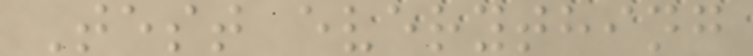Test everything
